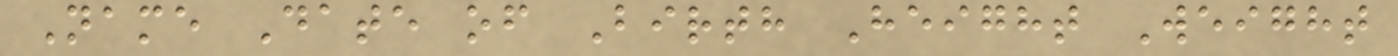Name Date of Birth Height Weight
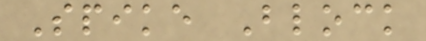Spike Block
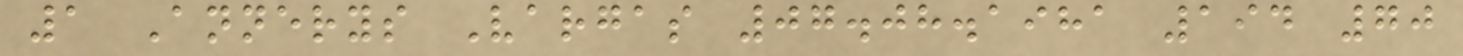1 Annerys Vargas 07.08.1981 194 70
